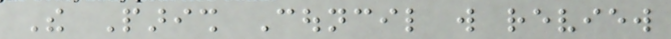The Parish Council will review
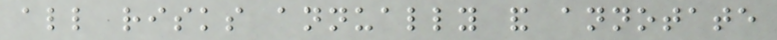all risks annually and annotate
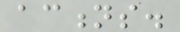actions.
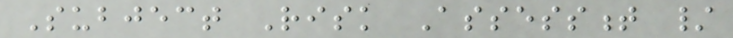Subject Risk Assessment /
